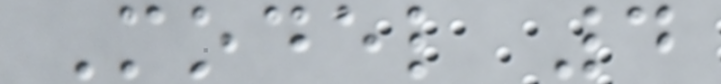Model 4
